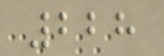228
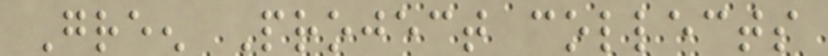Green Project collects
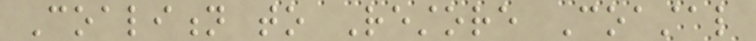Coalition to Restore Coastal
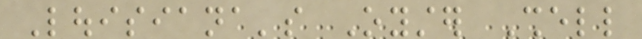Louisiana's Oyster Shell
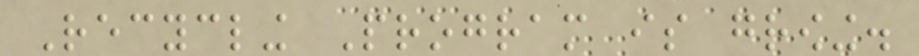Recycling Program is growing.
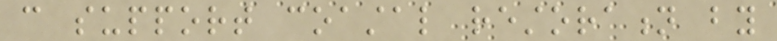can support coastal restoration by
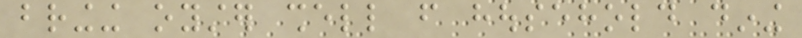bringing oyster shell from household dining
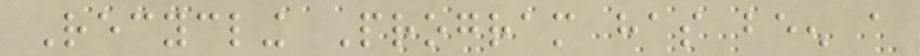Recycling Program has been a
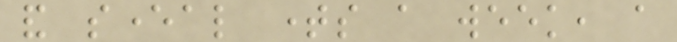and several times a week, a
